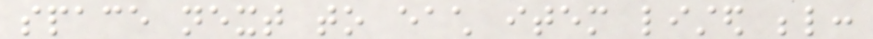space next to each item listed below:
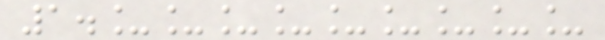1._________
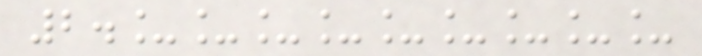2._________
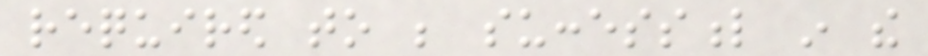required to be successful in the
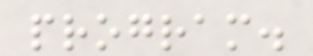program.
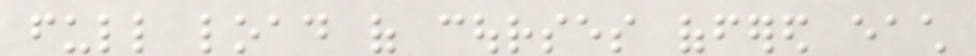full load of courses offered each
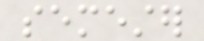semester
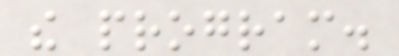the program.
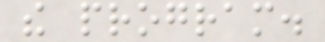the program.
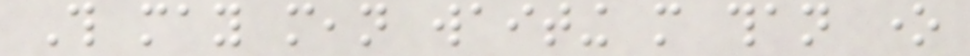This may mean waiting more than one
